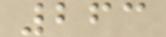263
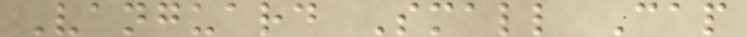Vanguard Small Cap
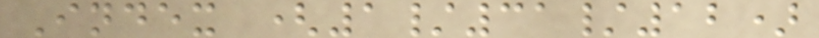Index (1/31/12)
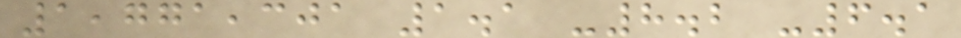1,771,301 1.1 -8.2 -6.1
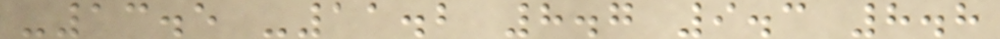-13.5 -11.2 8.7 9.3 8.8
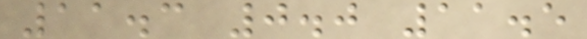11.3 0.0 11.5
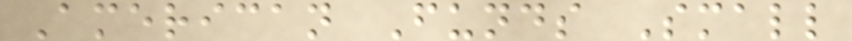American Funds Small
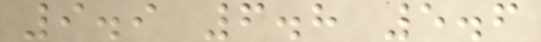9.9 6.8 5.6
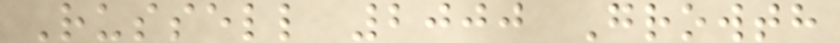Russell 2000 Growth
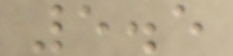5.5
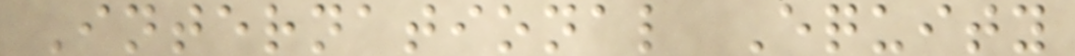International Equity
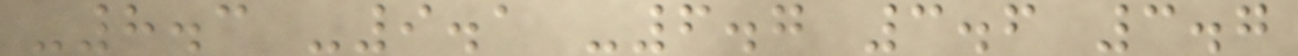-8.3 -9.1 -6.7 3.6 3.7
